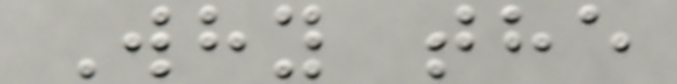Why the
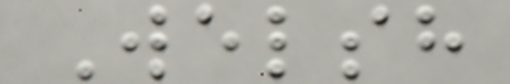Welsh
